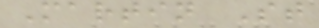Martin St
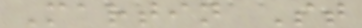Martin St
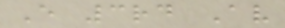E 3rd Av
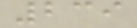239
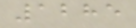1285
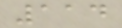114
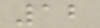12
